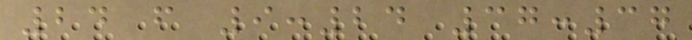24 f 9:24 37:37
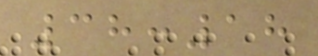38:18
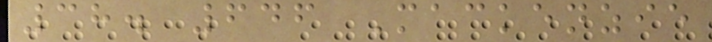38. 646 Mackenzie
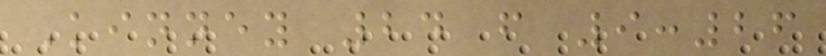Kinney 24 f 9:26
